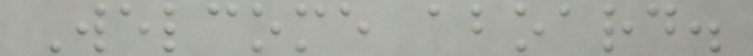Welcome aboard.
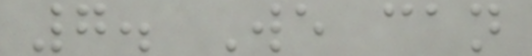7. We can
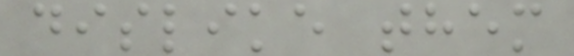dislike them
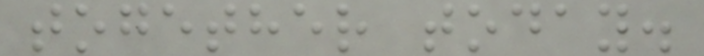together today.
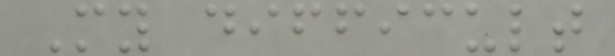My difficult
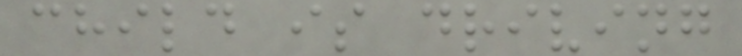child is driving
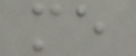me
